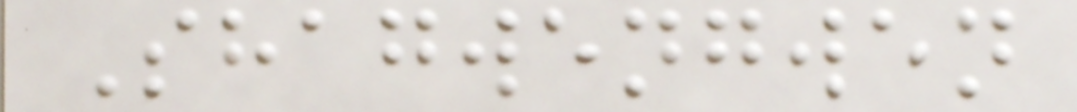Shagwengwen
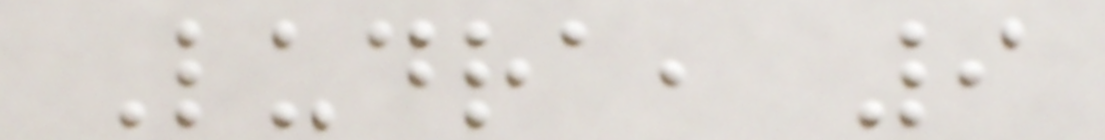Ludra, 9
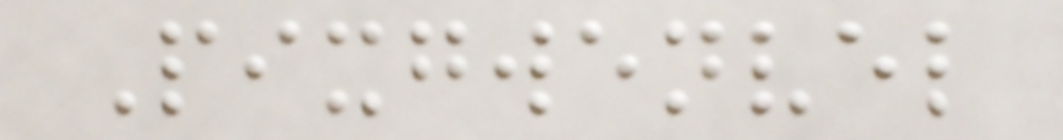Pixgwenvel
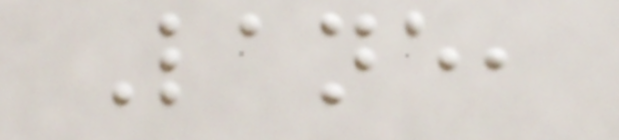Lane,
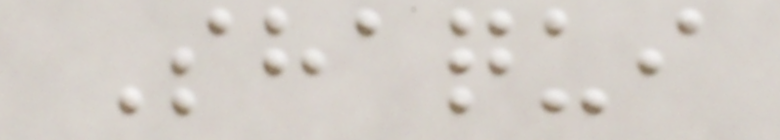Shaqui
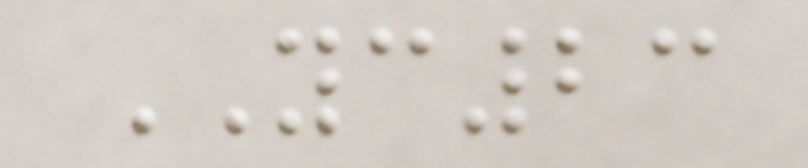YC23
